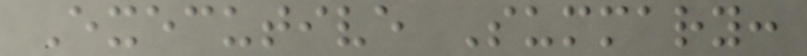Executive Summary:
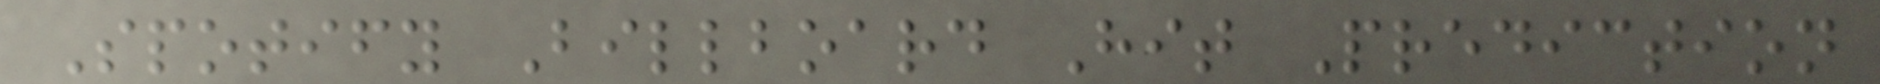Spotify Billboard Hit Prediction
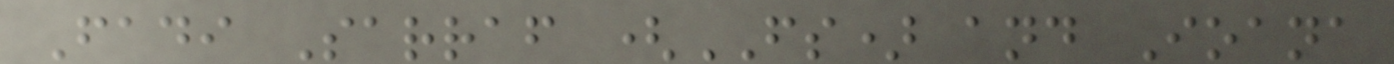Fadi Sarraf (FS) and Ioana
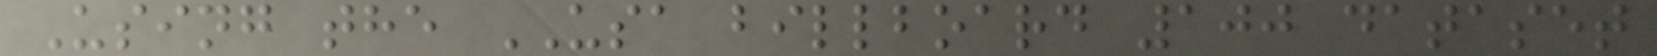Using the USA billboard 100 dataset
